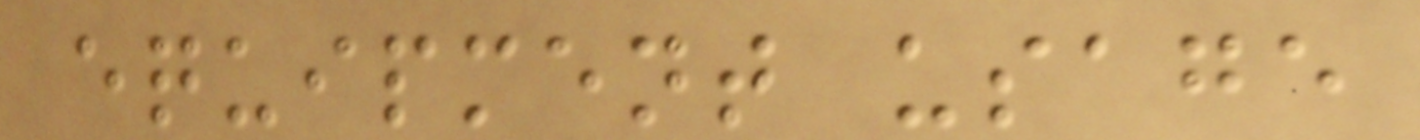equipment usage
